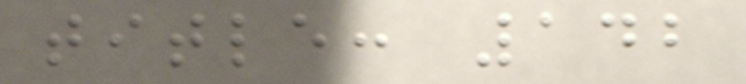title: 142
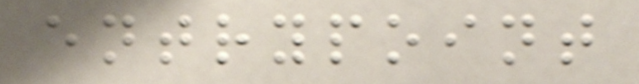entrypoint
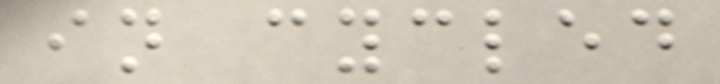in cycled
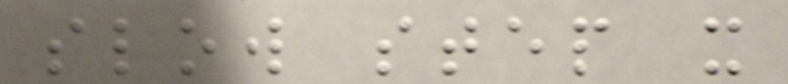slow step x
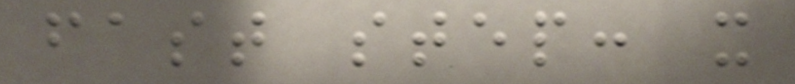fast step: x
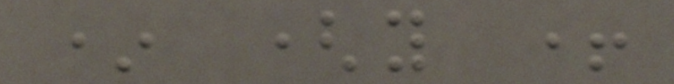* (y +
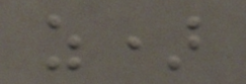z)
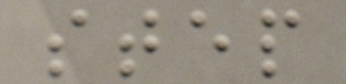step
